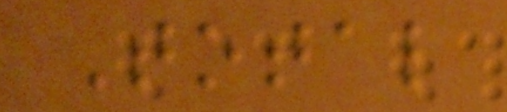Total
